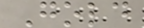Gold
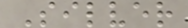Silver
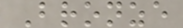Bronze
